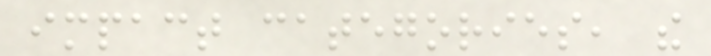impact categories, the
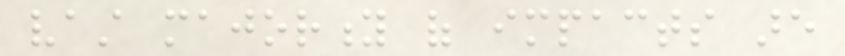vast majority of impacts are
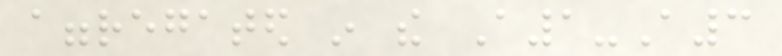aggregated in the A1-A3
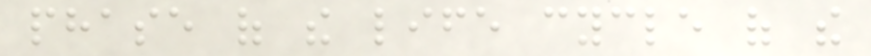phase of the life cycle of the
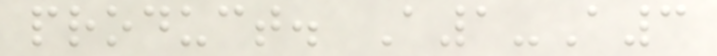product. A1-A3
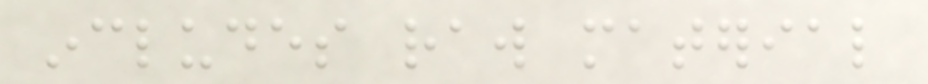includes raw material
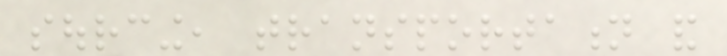sourcing, transportation and
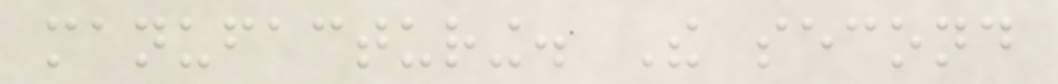manufacturing. The second
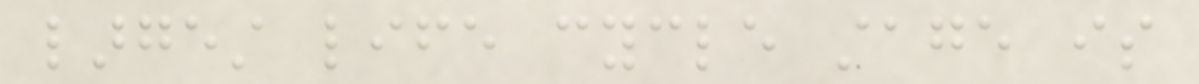largest life cycle stage is
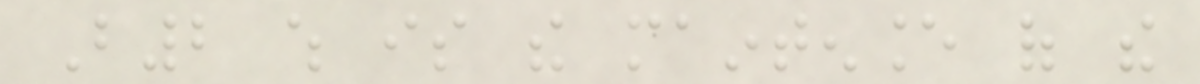B2 which is the maintenance of the
